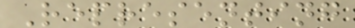Representing
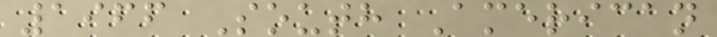1966 South American
